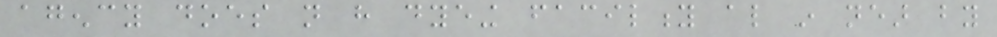agency does not have dyeing facility also in near by
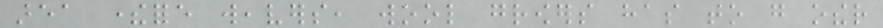area therefore weavers, wool growers has to go other
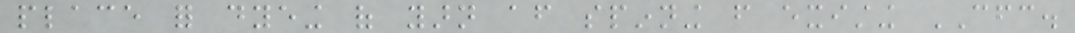place for dyeing of yarn after spinning from existing CFC.
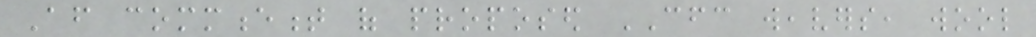After commencement of proposed CFC weavers, wool
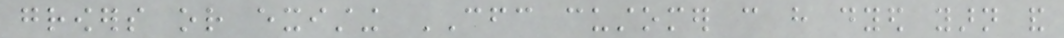growers or existing CFC customer can have dyed yarn and
